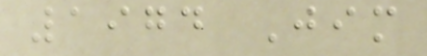1974 Jim
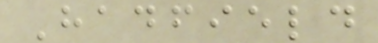Hadfield
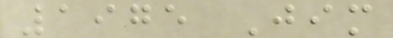1975 Jim
